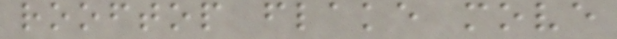rooftop flake move
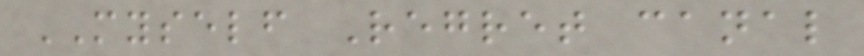MYSELF Regret canal
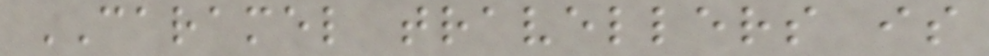CARAMEL travellers is
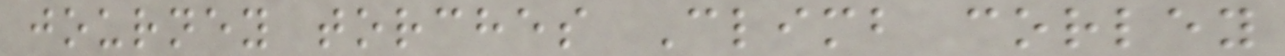journey torches Climb corley
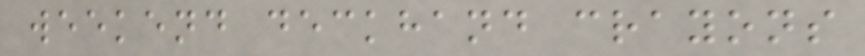weekend deckhand crayons
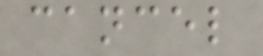cancel
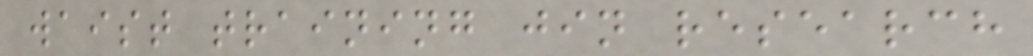waist training jin research
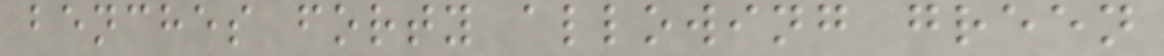benches forty allowing green
